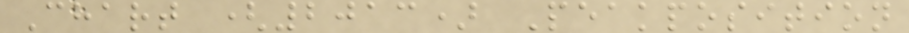Chart (2013) Peakposition
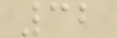32
